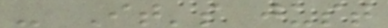- It's just
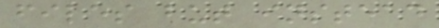files but instead
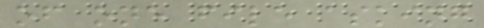of one file asking
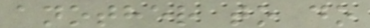another to do
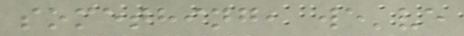something, we've
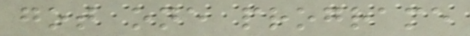got one programe
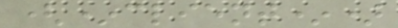(*client*)
